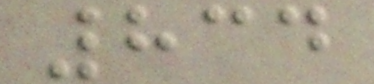834
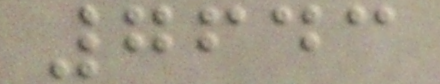7643
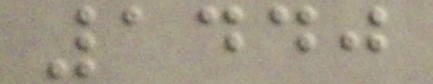1440
